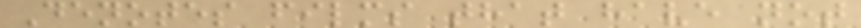Denotes films that have not
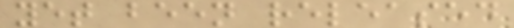yet been released
